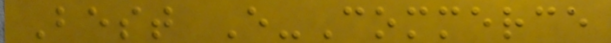Best E-Commerce
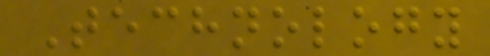Technology
